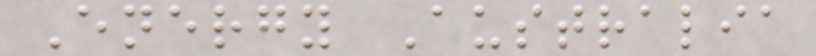Energy Australia
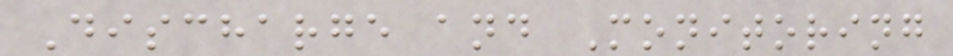Discharge and Monitoring
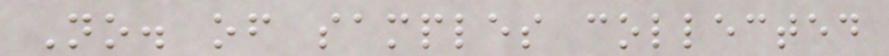No. of samples collected
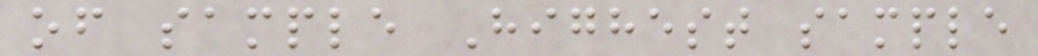of sample Highest sample
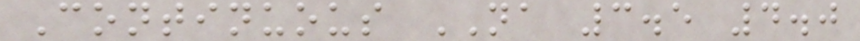Continuous NA 3.5 4.0
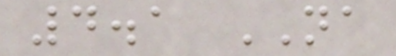4.1 NA
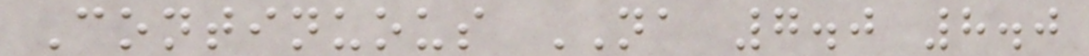Continuous NA 7.0 8.0
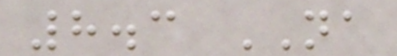8.3 NA
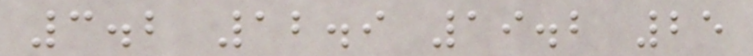3.2 12.9 19.2 25
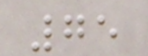75
